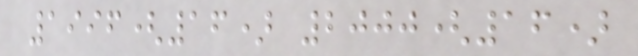1996(16) 2000(16)
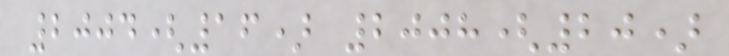2004(16) 2008(20)
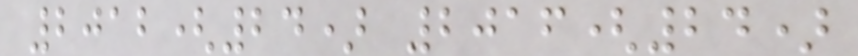2012(24) 2016(24)
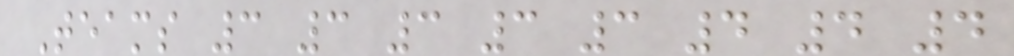Teams 3 3 3 3 3 4 4 4
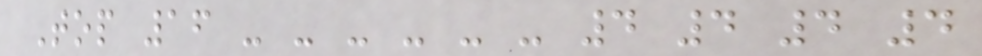Top 16 - - - - - - 4 4 4 4
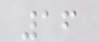16
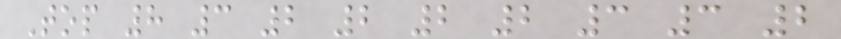Top 8 3 2 2 2 2 3 3 2
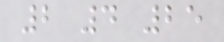2 4 25
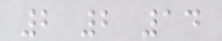2 2 14
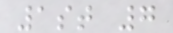1st 7
